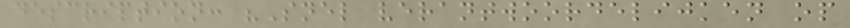description: "Snel verantwoordelijken op
